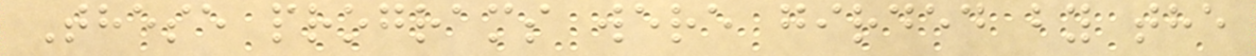These programs were girded by the
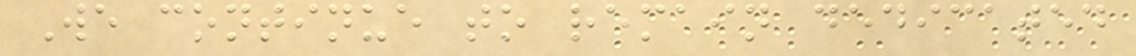We continue to remain dedicated
